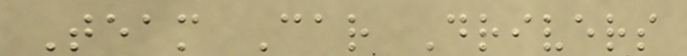Team Car Drivers
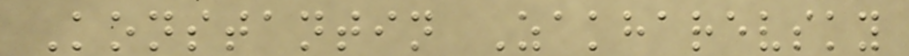Konstantin Zakharevsky
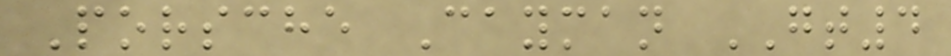Porsche Cayman GT4
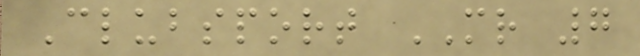Clubsport MR 7
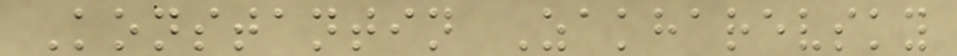Konstantin Zakharevsky
